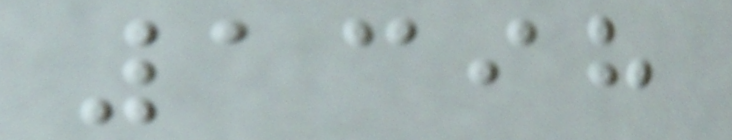1398
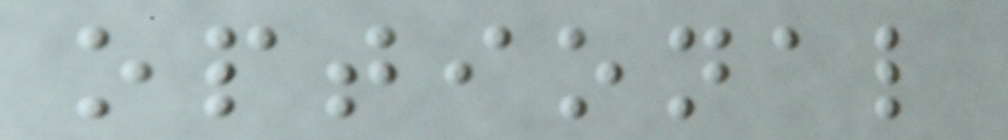optional
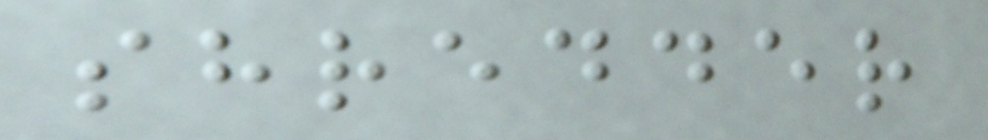shredder
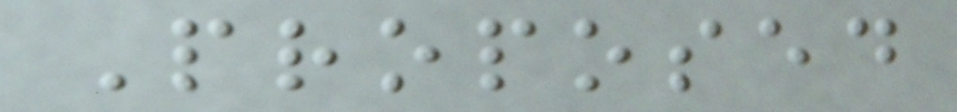Proposed
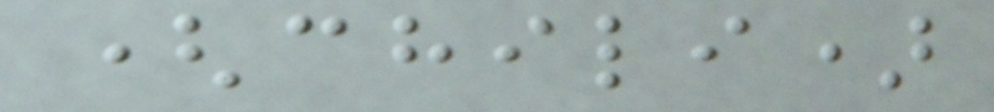(chili)
